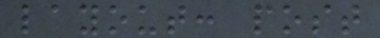layout: post
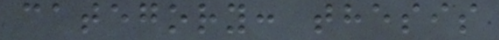category: thesis
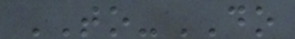TO-DO
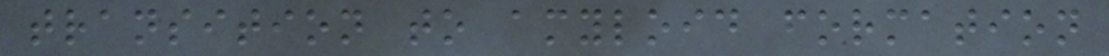transition to amyloid formation
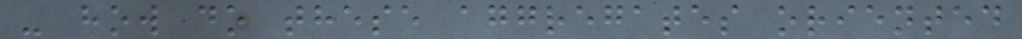- how do these aggregates oriented
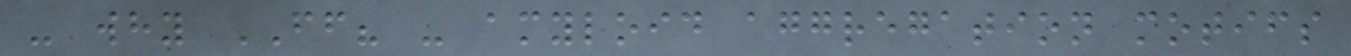- why FF? - amyloid aggregation motifs
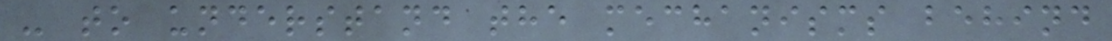- to understand the mechanisms behind
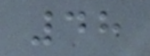48
